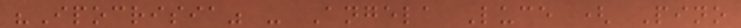"Ipocrisia" - Angela Luce ( Pino
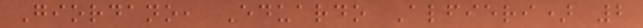Giordano, Eduardo Alfieri) 2
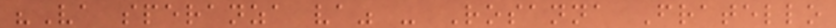"Va speranza va" - Rosanna Fratello
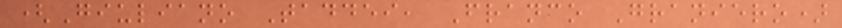(Giuliano Taddei, Franco Graniero)
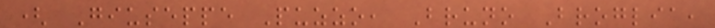( Giuseppe Puzzo, Bruno Broglia,
